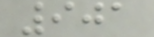901
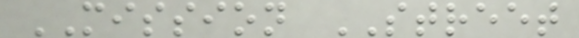MISSION STREET
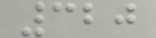320
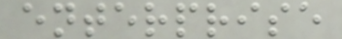enterprise
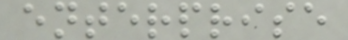enterprise
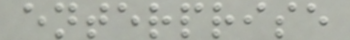enterprise
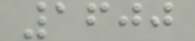1600
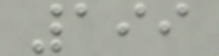199
